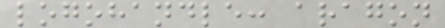logohandle: aragon
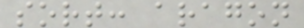sort: aragon
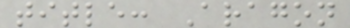title: Aragon
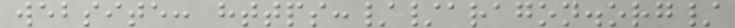website: https://aragon.org/
